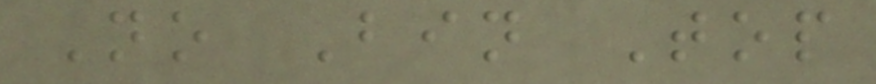No Bin Top
